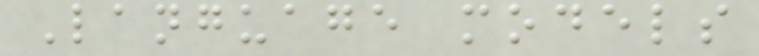Language models
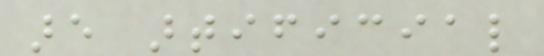are artificial
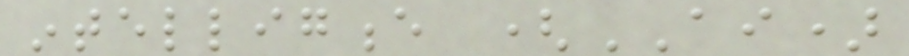intelligence (AI)
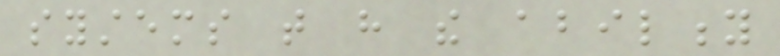systems that have the ability
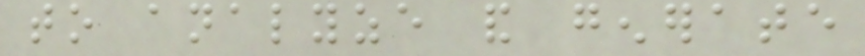to analyze and generate
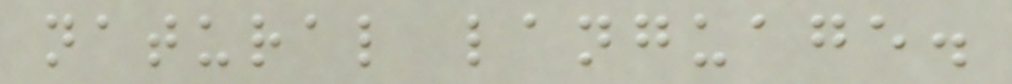natural language.
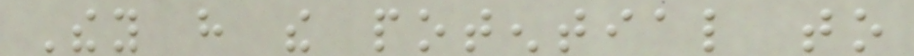They have the potential to
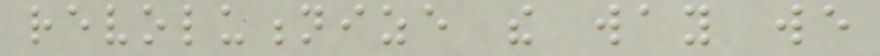revolutionize the way we
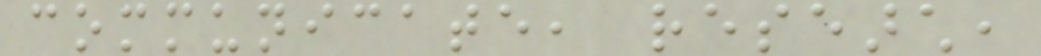communicate, research,
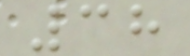38
